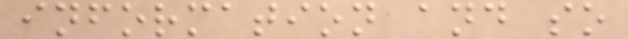information and so
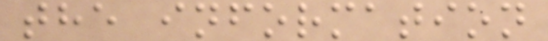the information
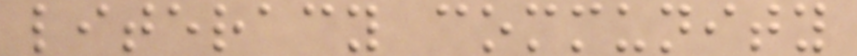literacy community
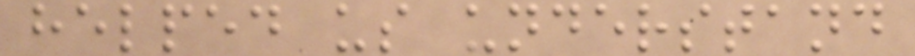helped us understand
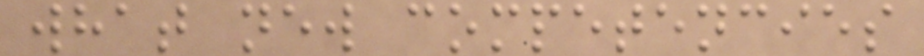what new competencies
